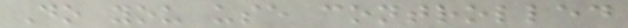Do you use controlled
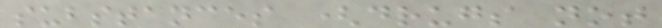substances (drugs not
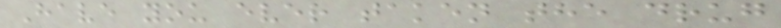Have you ever taken the drug
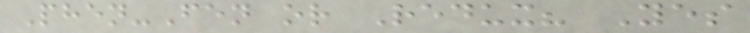Phen-Fen or Redux? Yes
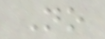No
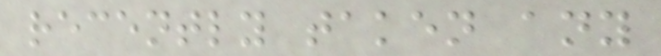recently taken any
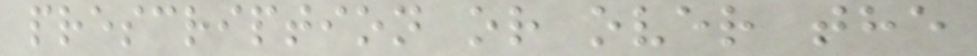prescription or over the
